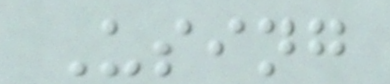Using
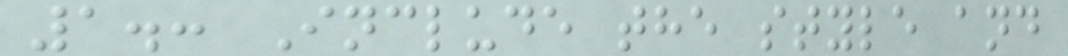1.: Include the style and
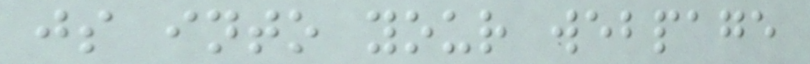js into your webpage
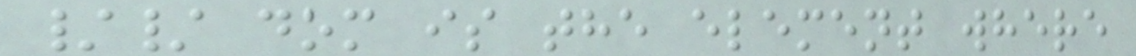// dom is the element where
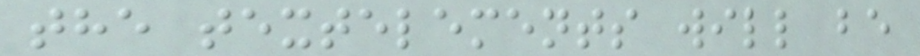the textelements will be
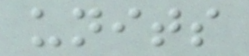units
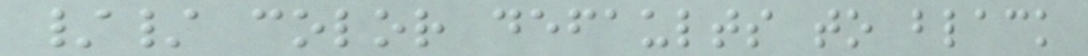// color defaults to black
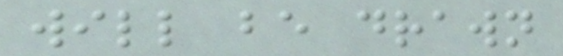will be drawn
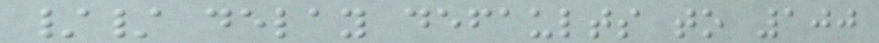// delay defaults to 100
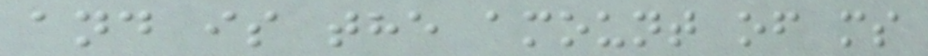and is the amount of ms
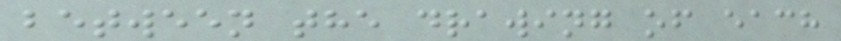between the drawing of each
